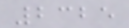2325
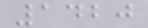1420
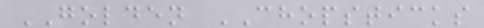GOLDEN CHOPSTICKS
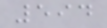594
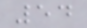54
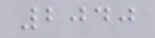2040
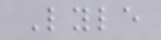Lyle
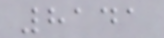8141
